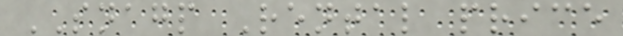SNAGP Rental price
